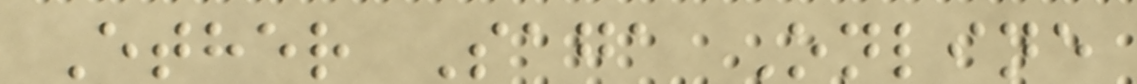Ether Saga Online
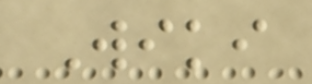Wiki
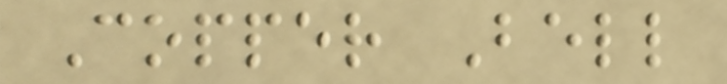Copper Bell
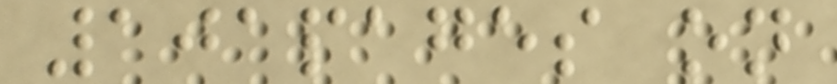101pages on
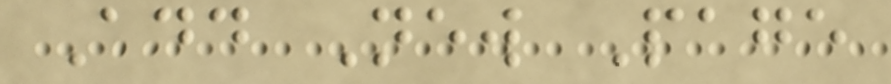Add New Page
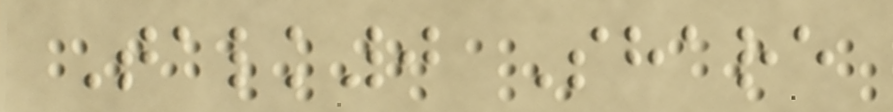Talk0 Share
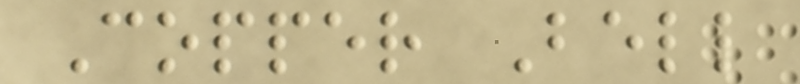Copper Bell
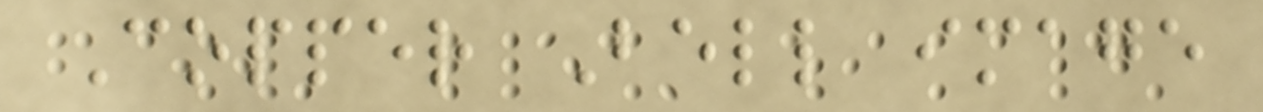Copper Bell image
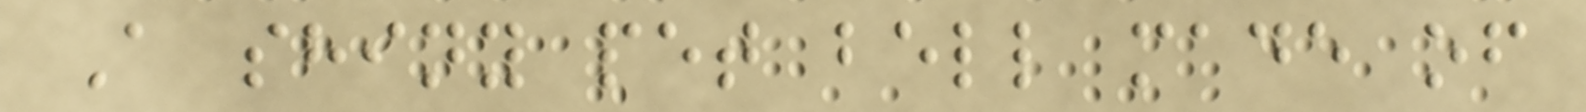A shiny pet bell made of
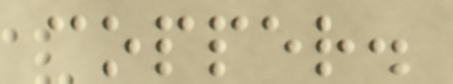copper.
